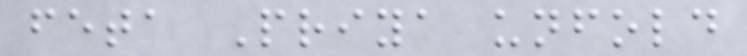feta Priya unfold
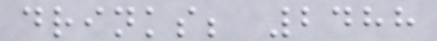drinks; 2488
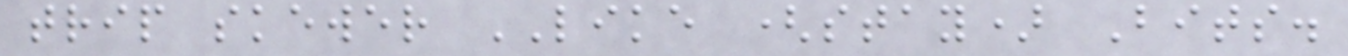trip skewer LIKE (stay) Bits.
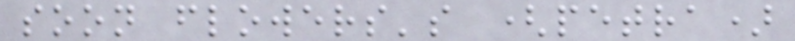soon flowers's (petra)
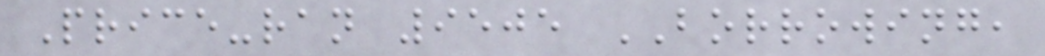Price-ran 9505 BORROWING,
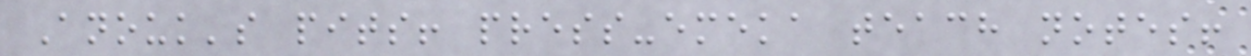Anouk's pits! press-emeka teach notes!
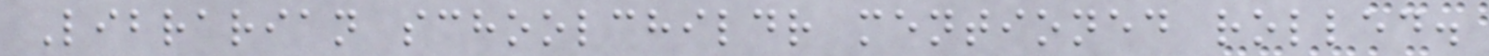Librarian schoolchildr mentioned rolled.
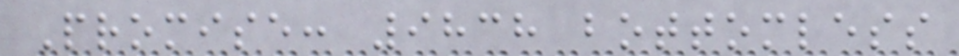Promise: 9838 bottomless
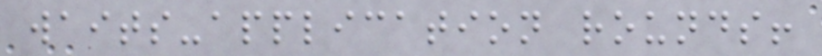waits-application rounds!
